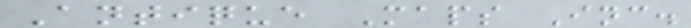Antique Maps Inc.
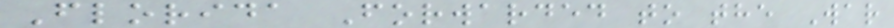Florida Forwarded to the War
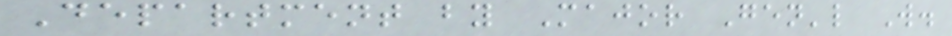Department by Major Gen'l W.
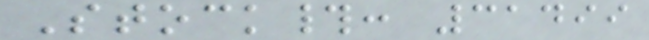Stock#: 31499
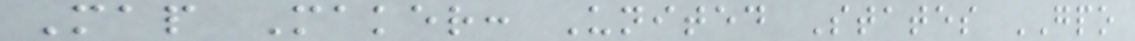Map Maker: United States GPO
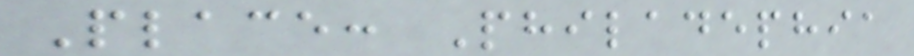Place: Philadephia
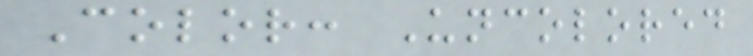Color: Uncolored
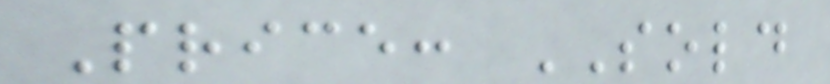Price: SOLD
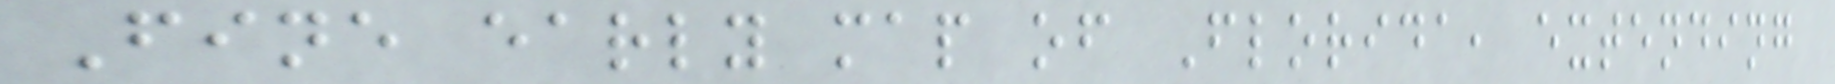Fine early map of Florida, extending
